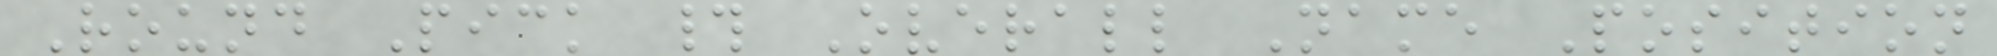Round Pick # Overall Name Position
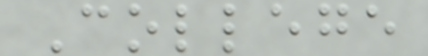College
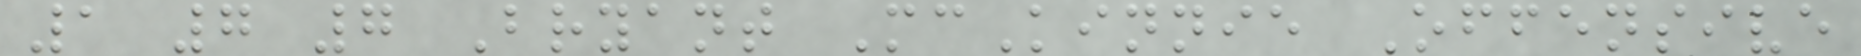1 7 7 Bryant McKinnie Offensive
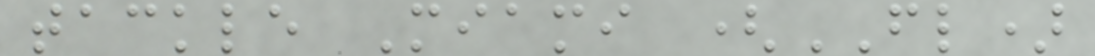tackle Miami (FL)
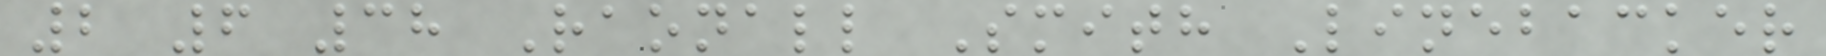2 6 38 Raonall Smith Linebacker
